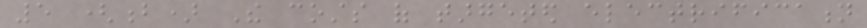5 (b) The costs of targeted electrification
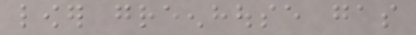lower greenhouse gas
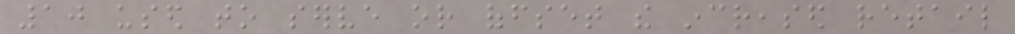10 used to serve or offset the increased retail
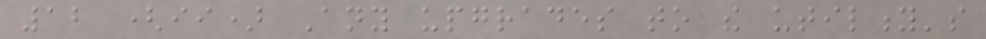12 (ii) Any upgrades to the utility's
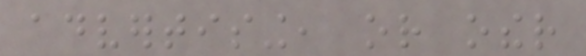advertising, or other
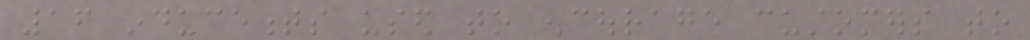16 inducements used to encourage customers to
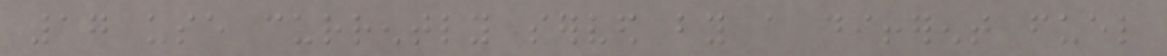17 use currently served by a different fuel
